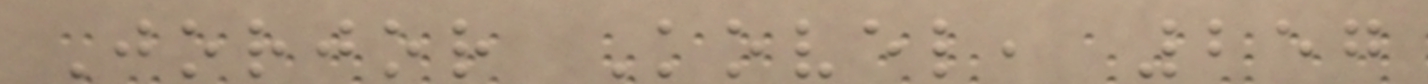Jorjor Kovel, 257
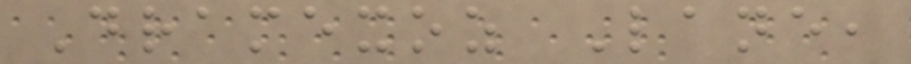Dramexoz Lane,
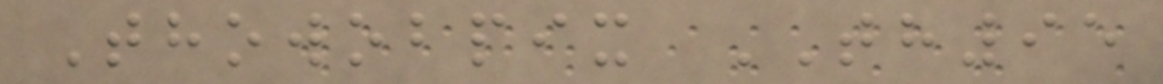Thowobpix TH95
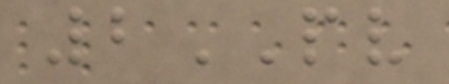2PV
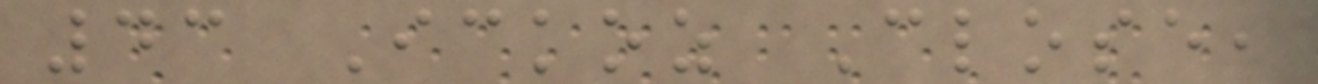43 Ickoz Close,
